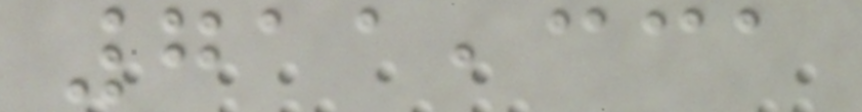711,331
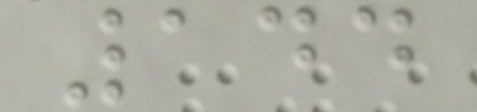144
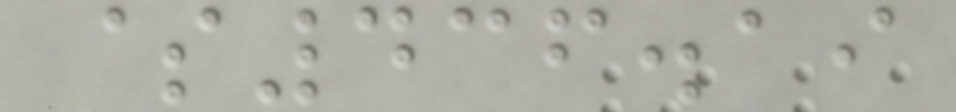$436.19
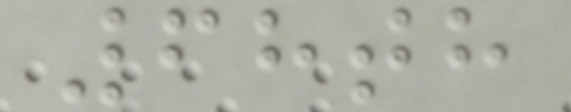68th
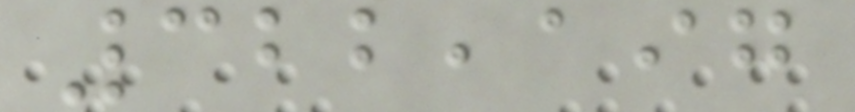322,197
